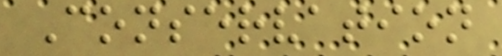Conservation
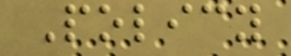Policy
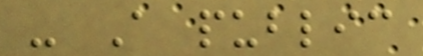- A public
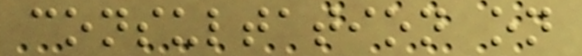consultation on
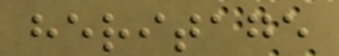heritage
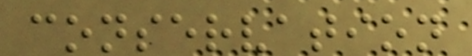conservation
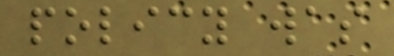policy was
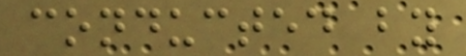conducted by
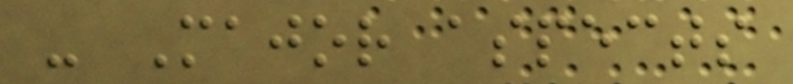- Major aspects
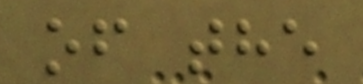of the
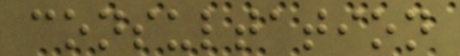consultation
